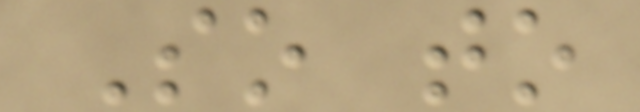So to
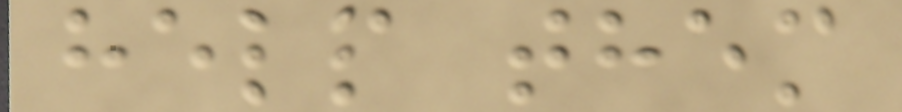help them
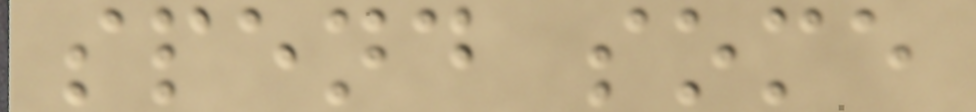spend some
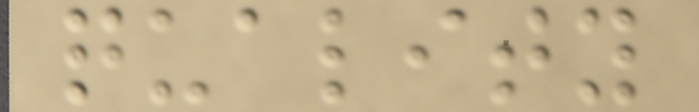quality
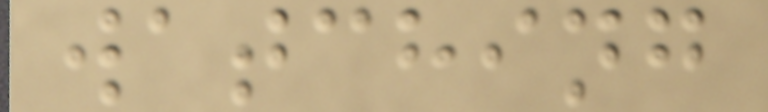watching
